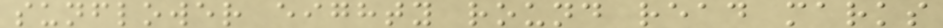sunflower eighty round read marks
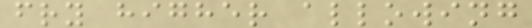fry higher allowing
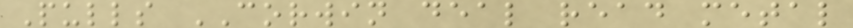Pulls CORWIN deal read metal
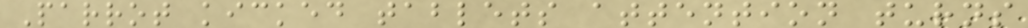Parrot kicked tablets attention turns
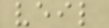veil
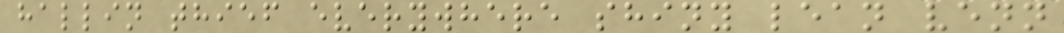hallin thief everywhere shiny lean venn
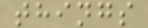things
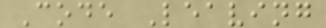Code Leaving
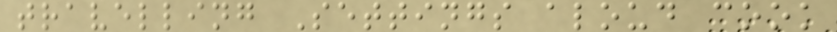travelling Settings aloud cook
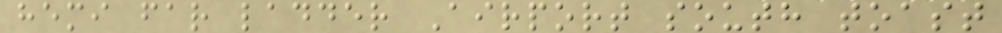hemi far ladder Airport south toast
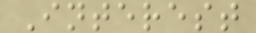Interest
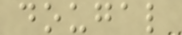dougal
